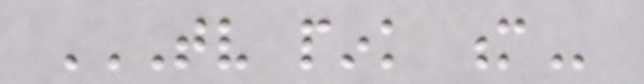TV PINK M
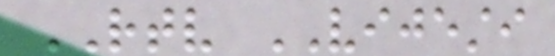RTV VIJESTI
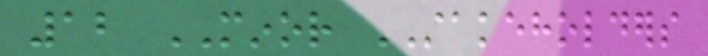12 MINOR STAKEHOLDERS
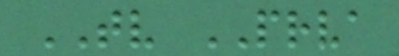TV PRVA
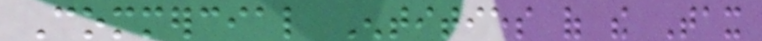Commercial Entities of the Tax
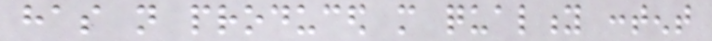has not produced more quality content
